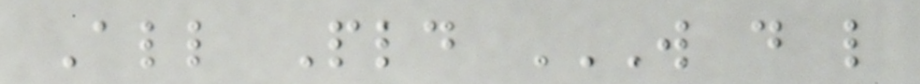All Pld W D L
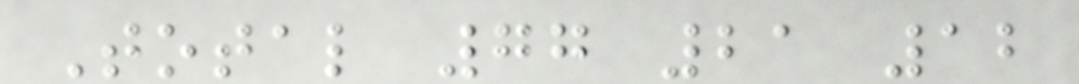Total 77 21 12
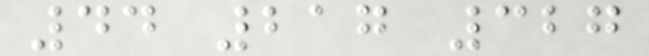44 217 327
